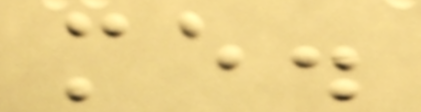me.
